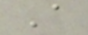A
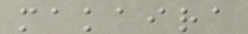makaira
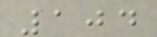104
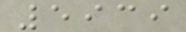5939
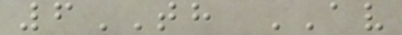6TH AV
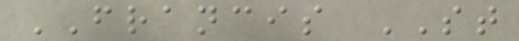FRANCIS ST
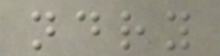ndry
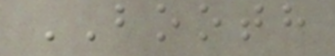BOOTH
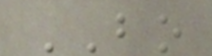BO
